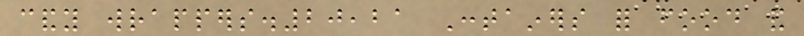candy wrappers.20,21 Containers for food and
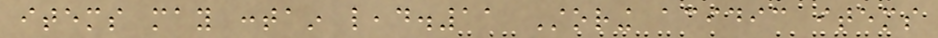items may contain lead.11 Storing acidic items
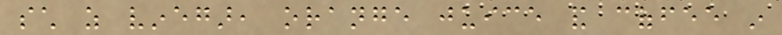such as vinegar, orange juice and coffee in
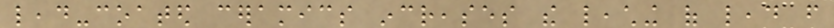lead-coated ceramics increases the leaching of lead from
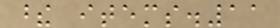these items.11
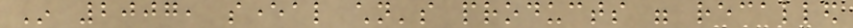In 2007, several children's products were recalled
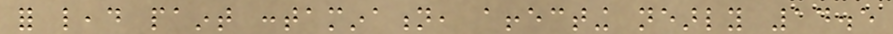for lead paint contamination, affecting nearly 14.5
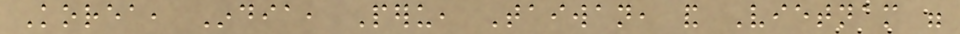Korea, India, Peru, Taiwan, and Vietnam were
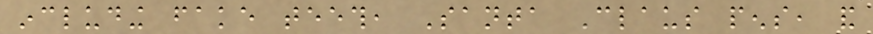including fake teeth, Santa Claus pens, and
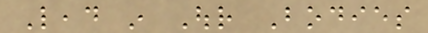Lead in Our Bodies
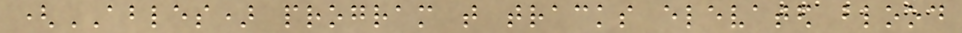(ABLES) program that tracks elevated blood
